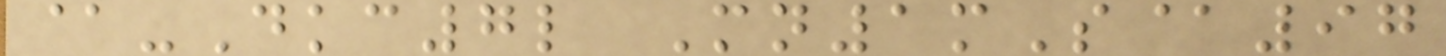@-Dkc7l Mn1mS@97
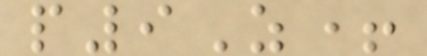p9Z+
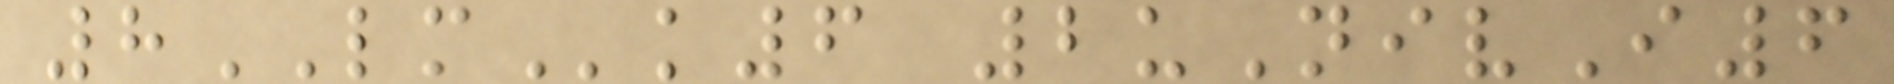8LMk6 2uNivI6
